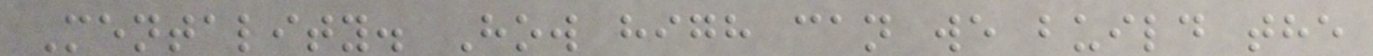Mentality. How high can we build the
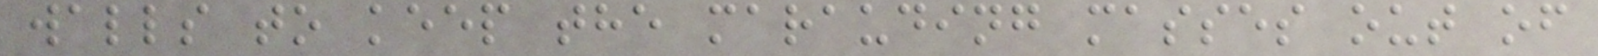walls to keep the marauding masses out of
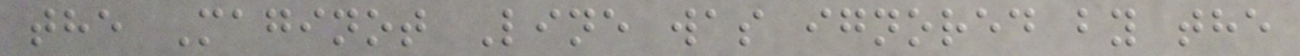the Maginot Line was ignored by the
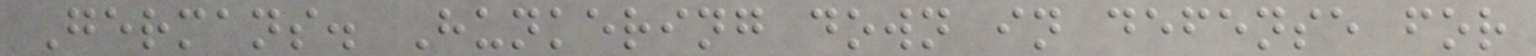Germans. Hunkering down in defense for
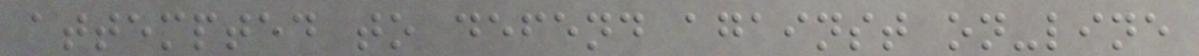attempted to defend against on-line
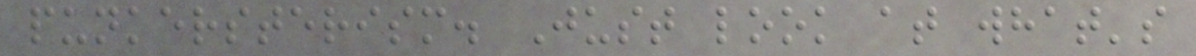punkersterism. Just look at what's
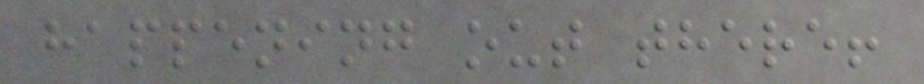happening out there!
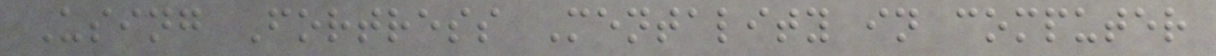Using Fortress Mentality in computer
